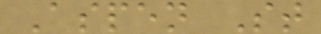Aspen St
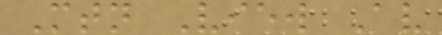Mtn View Av
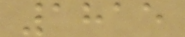1815
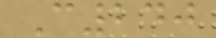C240
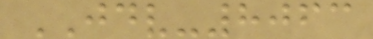JDV-8063
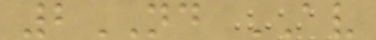2ND AV
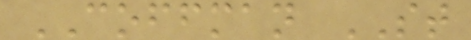COFFMAN ST
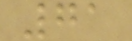71
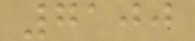7100
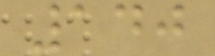140
